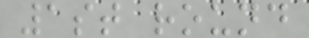1st round
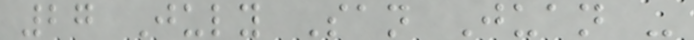27 July San Juan -
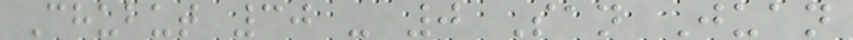Chubut 30 - 0 San Juan
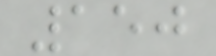150
